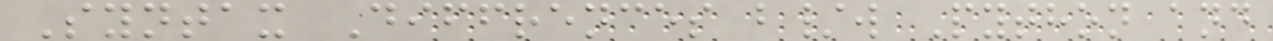Syntax Diffrences b/w Python and
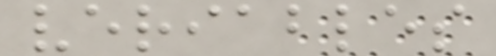veriables
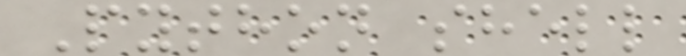Python shell
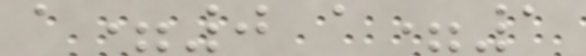a=0 a=1
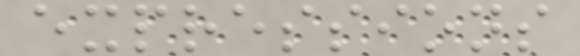expressions
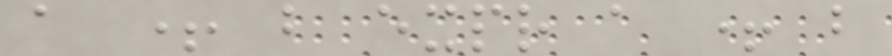a + b expr a + b
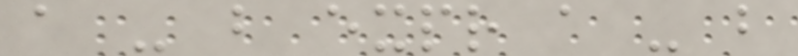a - b expr a - b
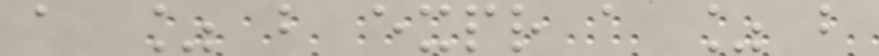a % b expr a % b
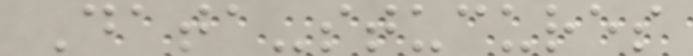Data-stucures
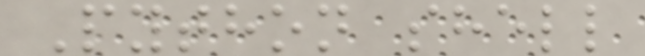Python shell
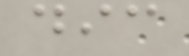dic
